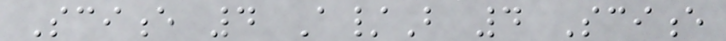Science 4 A/B 4 Science
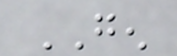GEN
